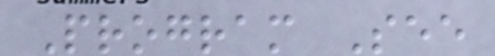Program See
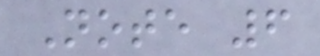Note 6
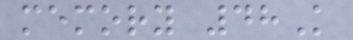memory 48K
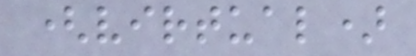(virtual)
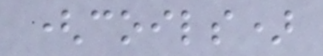(coils)
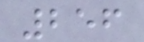256
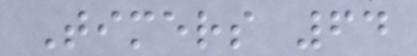Timers 64
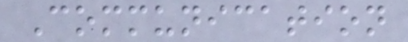Communication
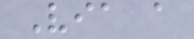Via a
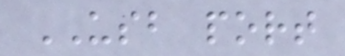USB port
